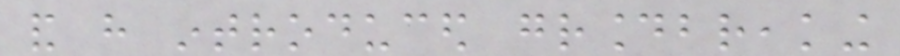and have introduced groundbreaking
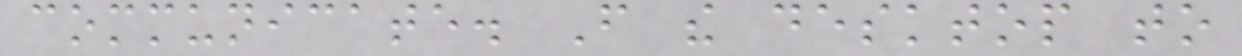communicate. From the desktop to
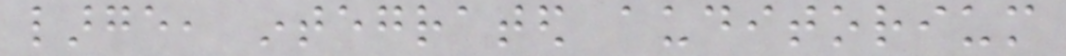large, integrated auditorium
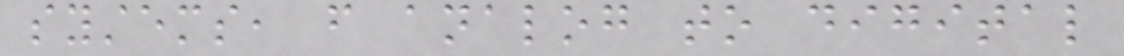systems, from analog to digital
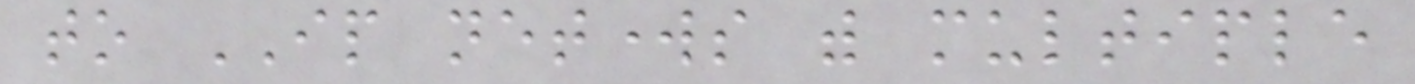to IP networks with multiple
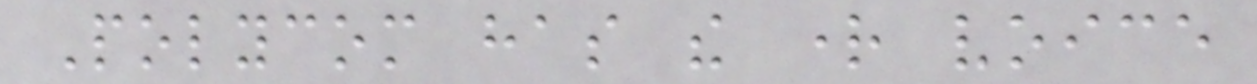Polycom has the right voice
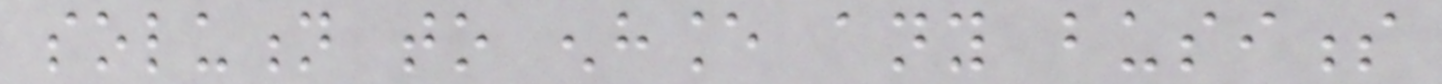solution to enhance any business
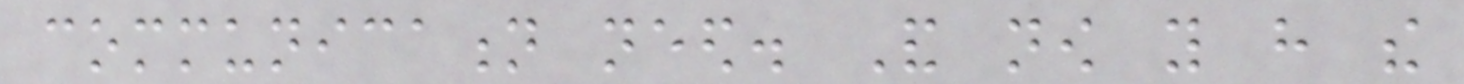communication need. And now you have the
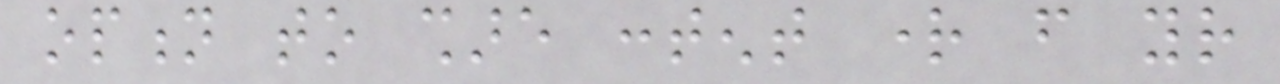option to share content right from your
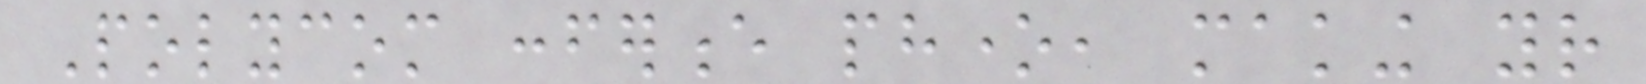Polycom conference phone, making your
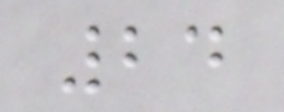24
